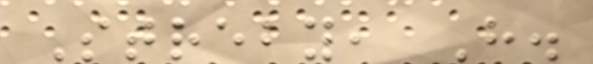Streby, H.
